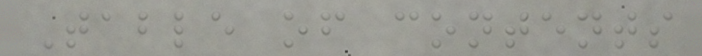Table of contents
